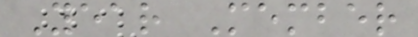Year Member
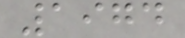1974
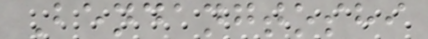Bendangtoshi
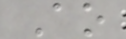Ao
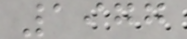1977
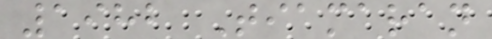1982 Tiamaran
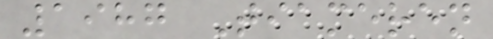1987 Tiameren
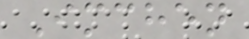Imchen
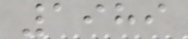1989
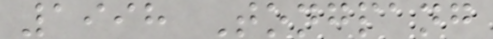1998 Tongpang
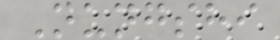Nungshi
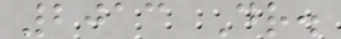2013 Dr.
